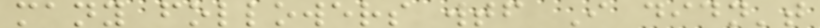many followers wtf I didn't
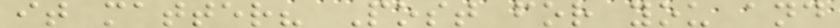it matter? Post for you and
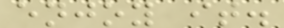enjoy it.
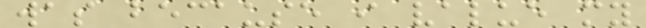was because i value my
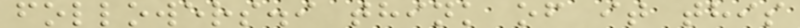followers.i think of it this
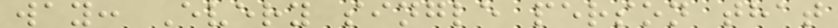way: Every single person that
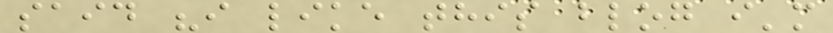said "i like this blog i'm
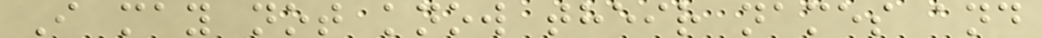I may not know their names and
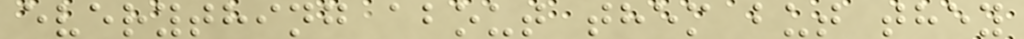everything about them but they
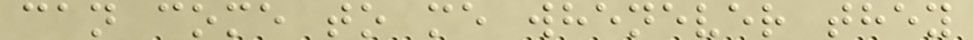can come to me whenever they
